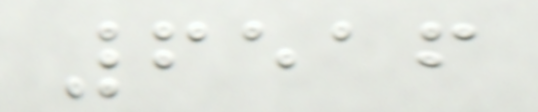6516
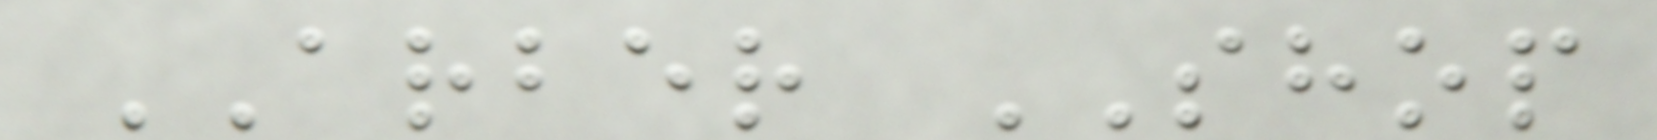ARBER SHOP
